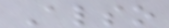Also
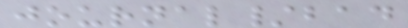journal/bad
